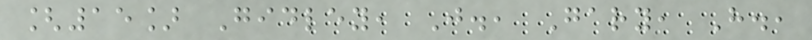[15] Gidley, J., Gary, H.,
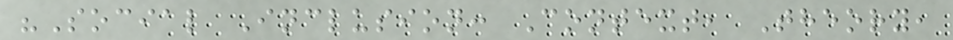"Social Inclusion: Context, Theory,
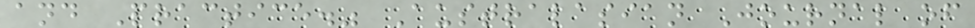and Practice." Australasian Journal of
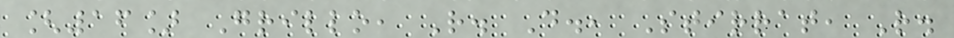[16] Grillo, R. D., Stirrat, R.
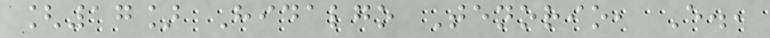[17] Hidalgo Tenorio, E.,
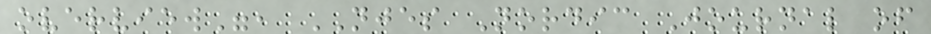overview", NJES Nordic Journal of
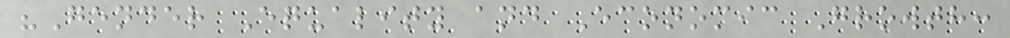"Gender Equality and Economic Growth:
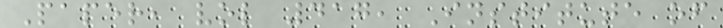Paper, vol 417, Institute of
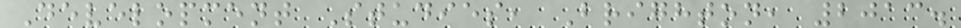Development Studies, Brighton, 2013.
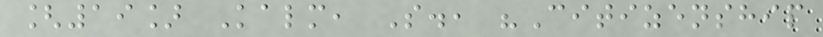[19] Kalm, S., "Citizenship
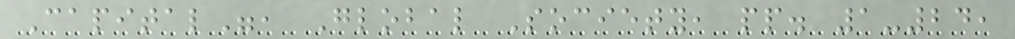Capital", Global Society, pp. 1-24,
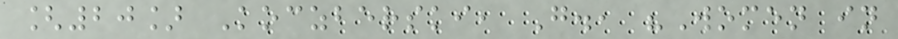[20] Koczberski, G., "Women in
